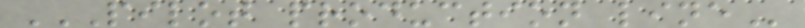PILOT PRODUCTION LINE
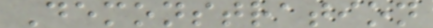Demonstration
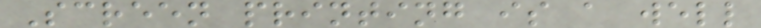Screen printing is a well
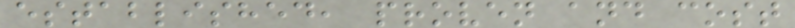established, proven and cost
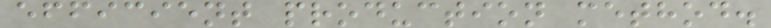efficient production method.
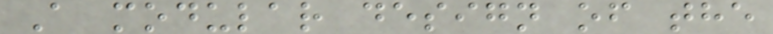A modular design of the
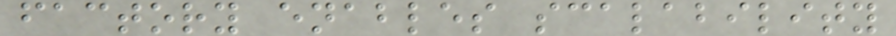factory enables scalability
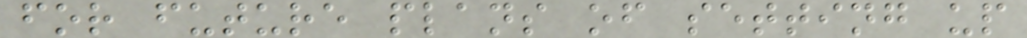for future plans of setting up
